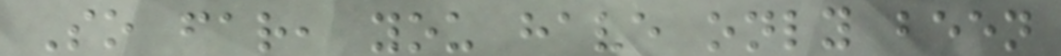So far, you have only been
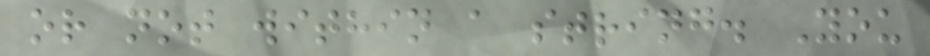or not within a string. You
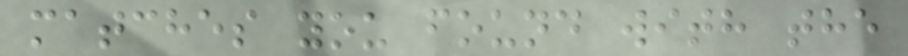matches you found with the
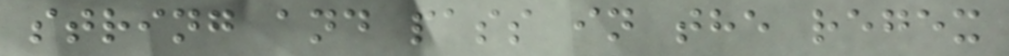string and pass in the regex
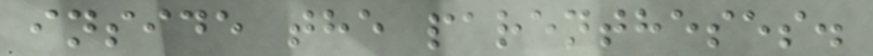inside the parentheses.
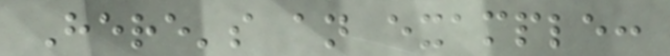Here's an example:
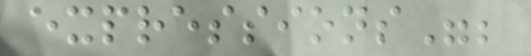expressions";
